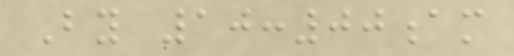By 10:00am
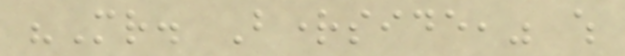"Mr. Brightside," which
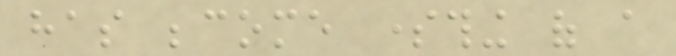has become something of a
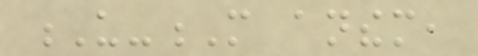U-M anthem,
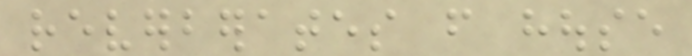reverberates from house
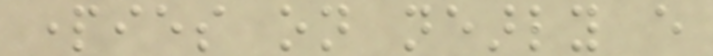parties on nearly every
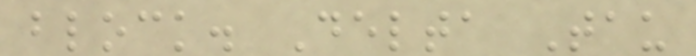block. Delta Tau
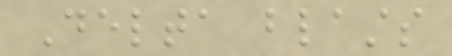Delta blasts
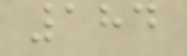184
